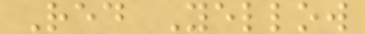Red Yellow
